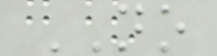NO
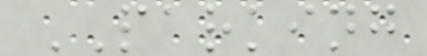PARKING
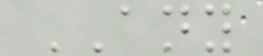ANY
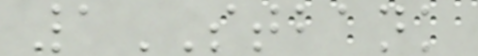1STBANK
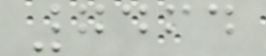7464
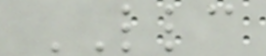LLC
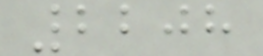2208
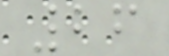26
